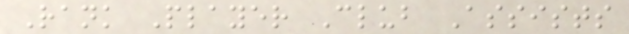Rank Player Club Assists
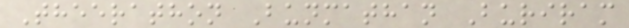Theerathon Bunmathan Buriram
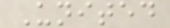United
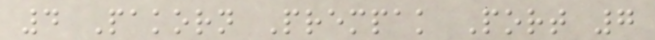4 Pakorn Prempak Port 7
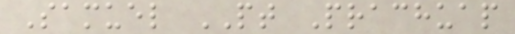Samuel PT Prachuap
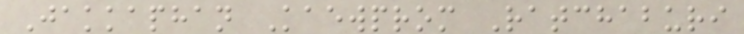Jakkaphan Kaewprom Ratchaburi
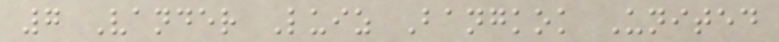7 Vander Luiz Bangkok United
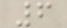6
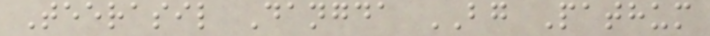Teerasil Dangda BG Pathum
